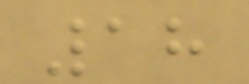18
